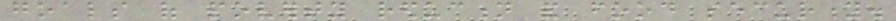goals of poverty reduction and food security.
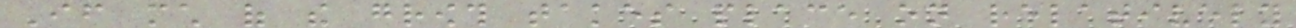If much of the growth takes place on relatively
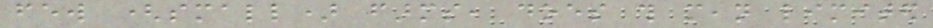few (small) farms, does this mean limited
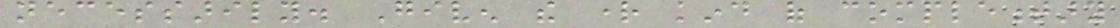necessarily. Given the right kind of complementary
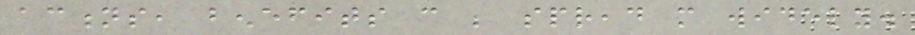actions, benefits can be spread more widely.
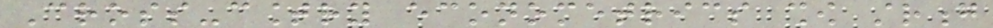Cross-country econometrics show strong
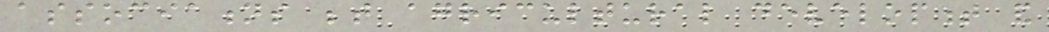associations between agricultural development and
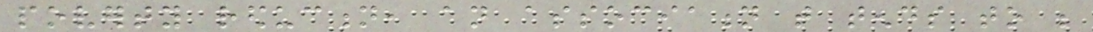poverty reduction, an association that tends to be
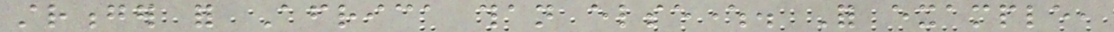stronger for Africa than elsewhere. For example,
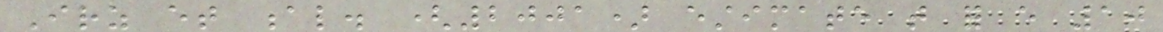Irz et al. (2001) estimate that for every 10
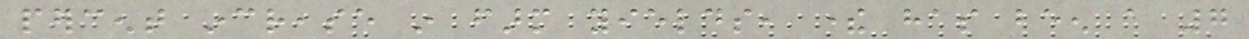percent increase in farm yields, there has been a 7
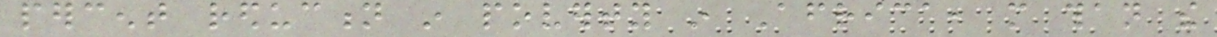percent reduction in poverty in Africa, more than the
